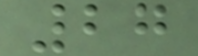27
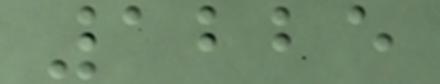1225
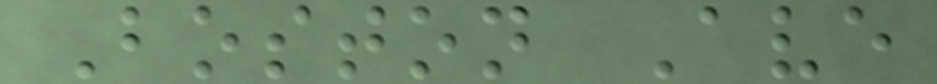Boston Ave
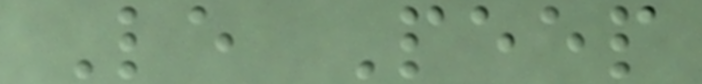Le Peep
